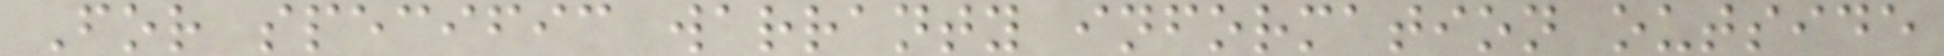For specific warranty information outside
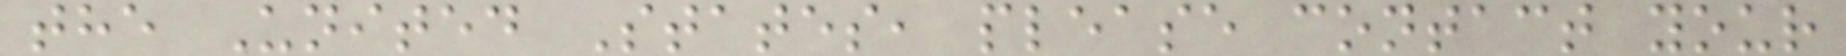the United States, please contact your
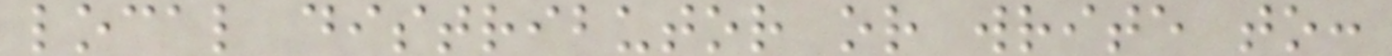local distributor or write to:
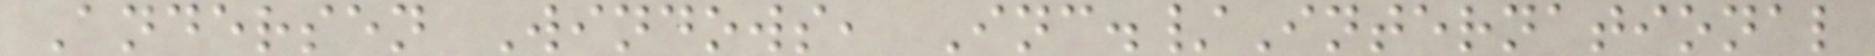Andersen Windows, Inc./International
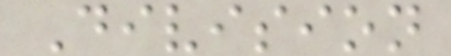Division
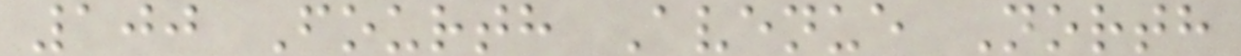100 Fourth Avenue North
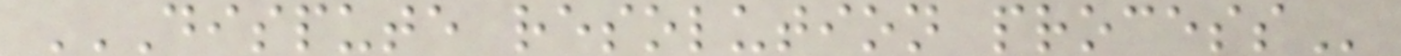DISPUTE RESOLUTION PROCESS
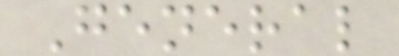General
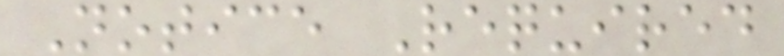Notice Required
